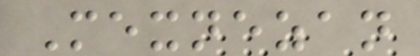Mexnezan
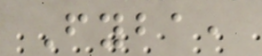Fyba,
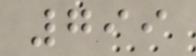799
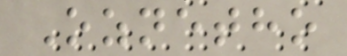Oznetho
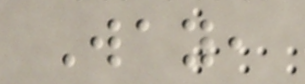Way,
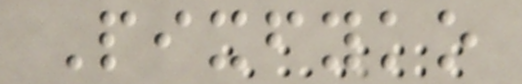Pixfyko
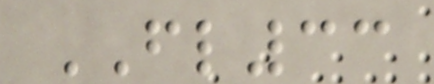FL33
